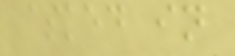asked in
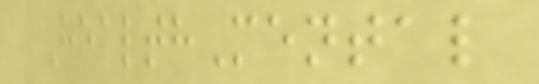HealthMental
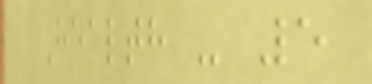Health - 5
